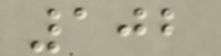102
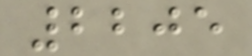2205
